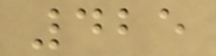425
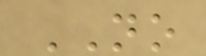NO
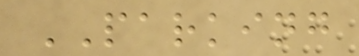PARKING
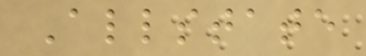Allstate
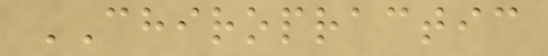CHIROPRACTIC
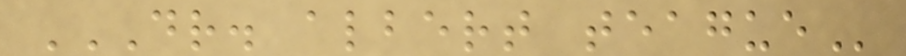DR. ALBERT TEAGUE
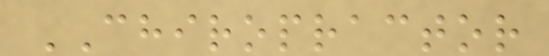CHIROPRACTOR
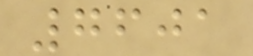7601
